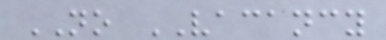NO VACANCY
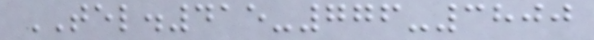TEL.415-776-3800
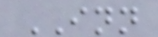INN
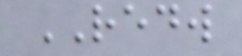REDW
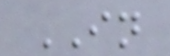IN
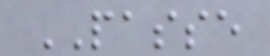PASSE
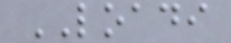LOADI
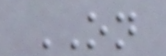ON
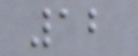12
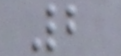2
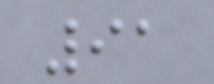91
